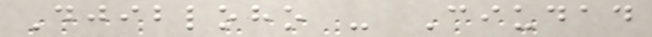Djibloho - Ciudad
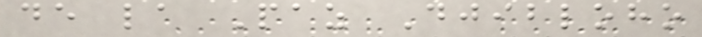de la Paz Djibloho
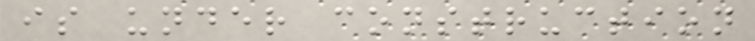is under construction
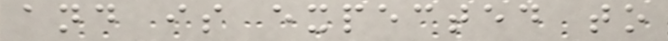and is expected to
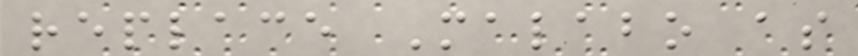replace Malabo as
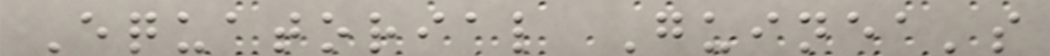Equatorial Guinea's
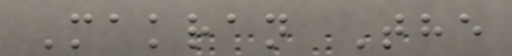Makran The
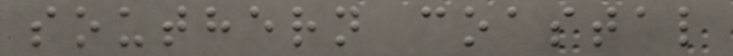southern coastal
